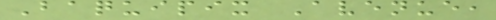Baquipix Avenue,
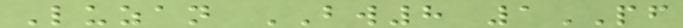Luzan BW8 1PF
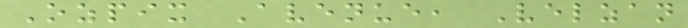Ozpix Avenue, Velzan
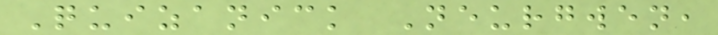Quizanick Neurgwen,
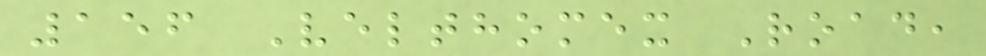156 Velthomex Road,
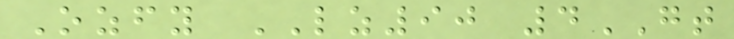Ozfy LZ90 4GT
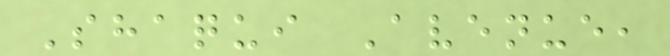Shaqui Avenue,
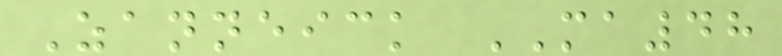Zanneick MA48
